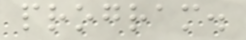program.
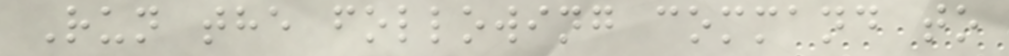Run the following command to
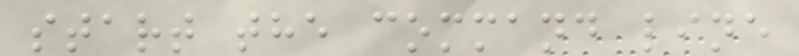start the command line
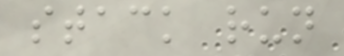stack run
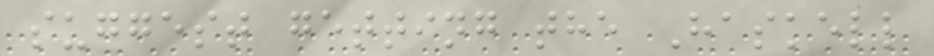suggest getting the Haskell
